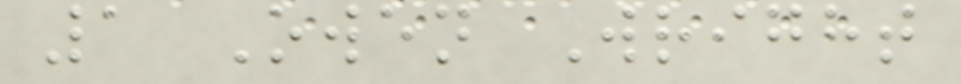1 Owen Wright
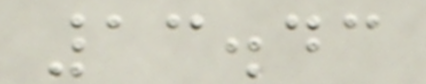13.43
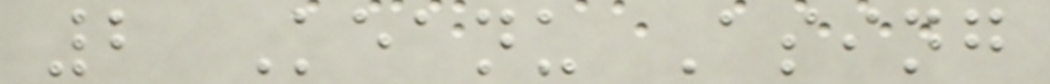2 Keanu Asing
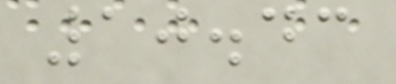10.43
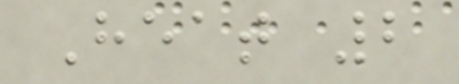Heat 2
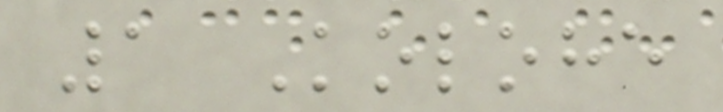1 Kolohe
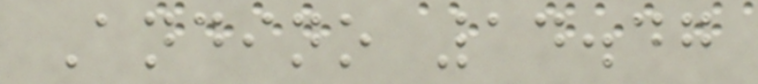Andino 14.47
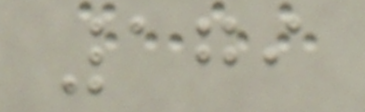179
